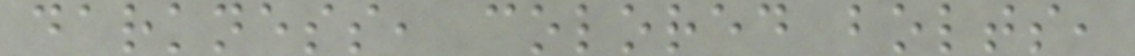darkness, colored bolts,
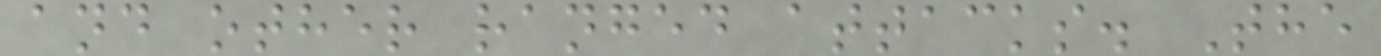and other ranged attacks. The
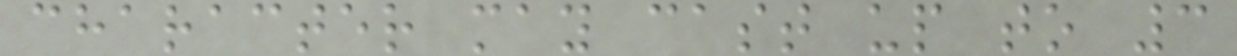character may cast up to 3
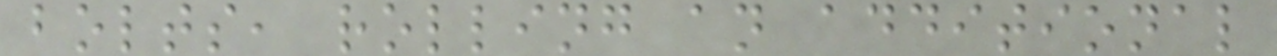bolts, rolling an additional
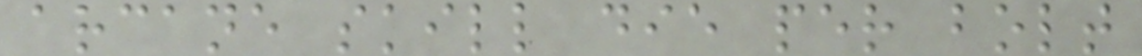arcane skill die per bolt
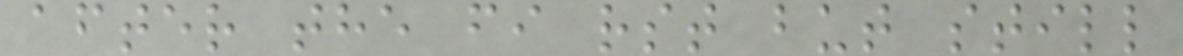after the fi rst but still
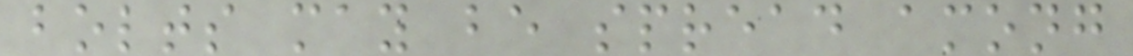bolts may be spread among
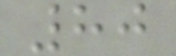80
